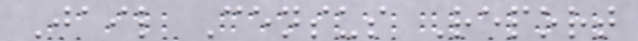Jail Census Report
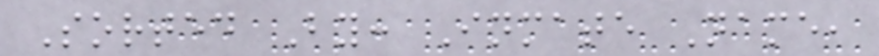Sorted By: Inmate Name,
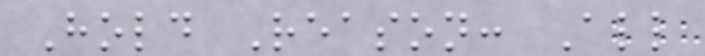Hold Reason: All
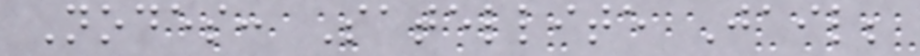Nodes: Satellite Jail;
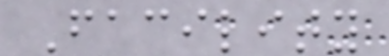Facility
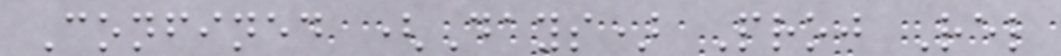Confined (Days) Proj Rel
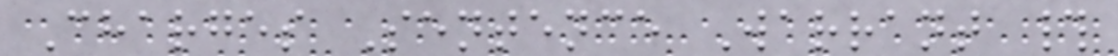Charges Sentence Warrant #
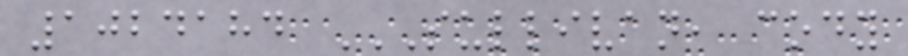1024184 SULLIVAN, CODY
